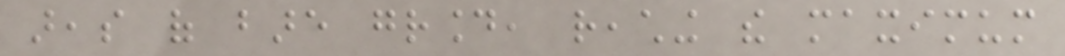areas of bare ground, reaching the maximum
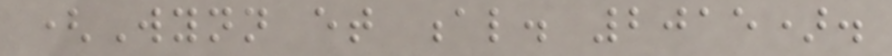(Wynn et al. 2015).
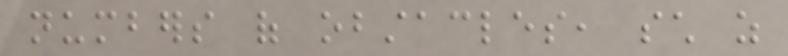numbers of obstacles, such as
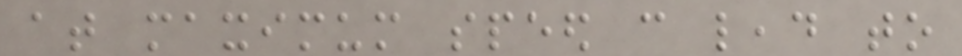at maximum speed can lead to
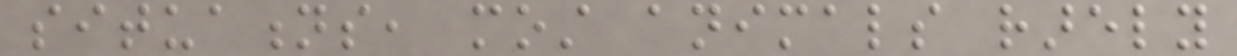situations, most animals rarely
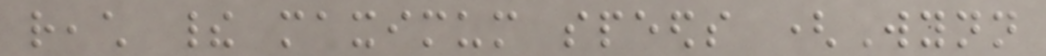reach their maximum speeds (Wynn
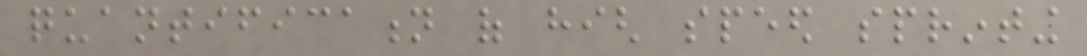quantification of high speed sprinting
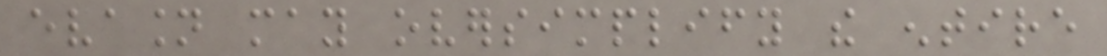evasion may oversimplify the entire
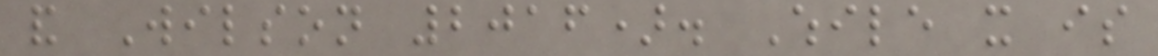and Wilson 2016). While it is
